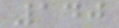140
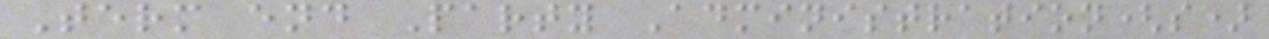Term end Party Administration(s)
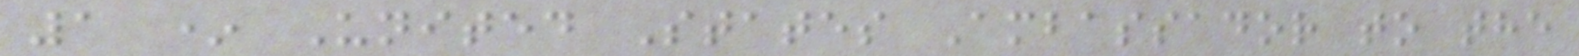1 * United States Ambassador to the
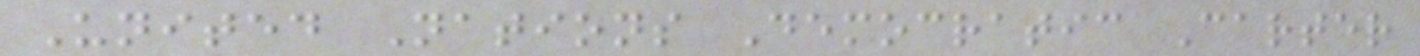United Nations Democratic Carter
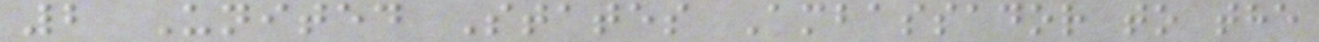2 United States Ambassador to the
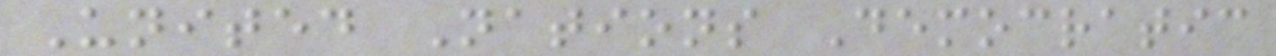United Nations Democratic
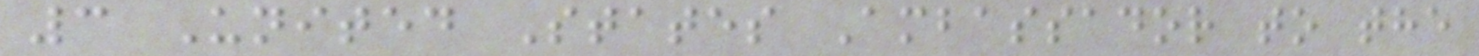3 United States Ambassador to the
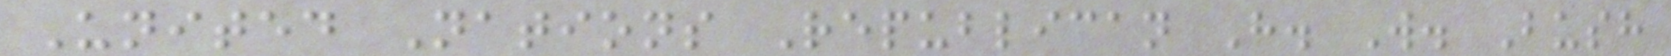United Nations Republican H. W. Bush
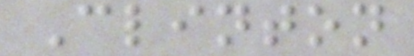Clinton
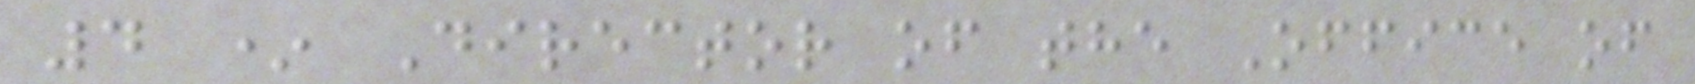4 * Director of the Office of
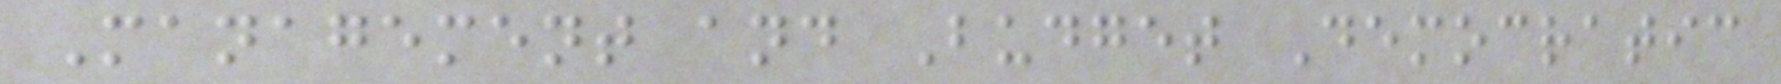Management and Budget Democratic
